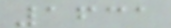1631
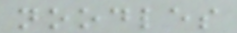noodles
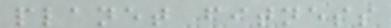planet fitness
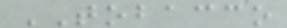TOBACCO
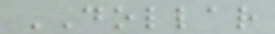DOLLAR
